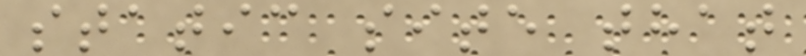static site that
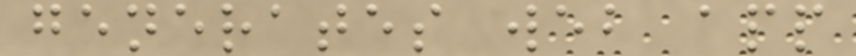generates web app
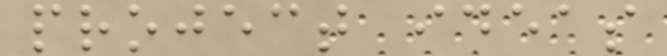project ideas
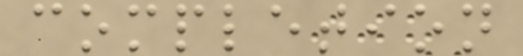completion
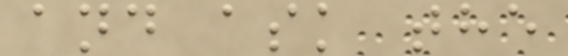and ask the
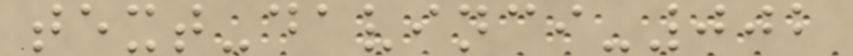text-davinci-002
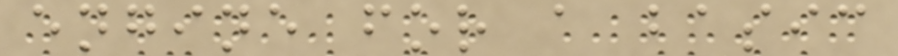engine for a basic
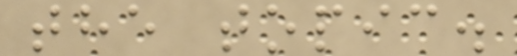the topic.
